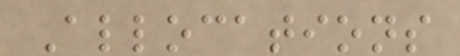Allocations
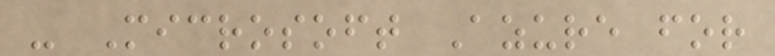- Microsoft Azure for
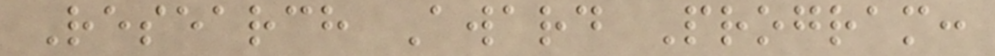Research Award Program:
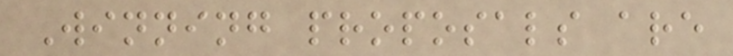Winning proposals are
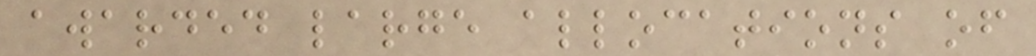awarded large allocations of
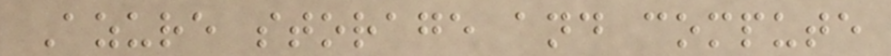Azure storage and compute
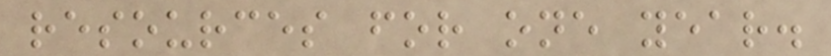resources for one year.
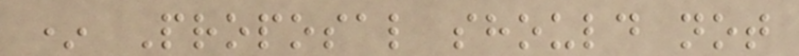* Proposal should not
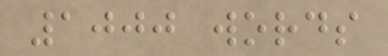1000 words
